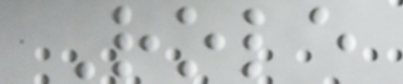Role
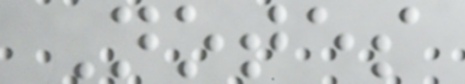Notes
